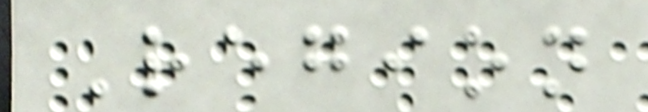Region
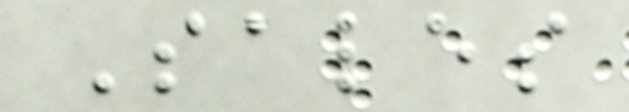Sales
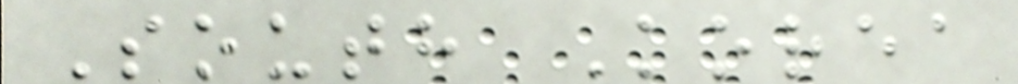South Korea
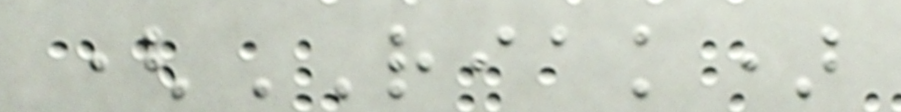(RIAK)
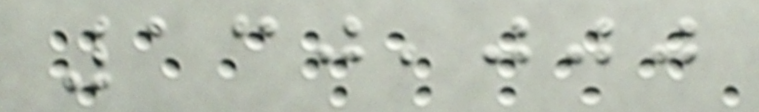130,000
